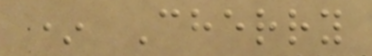* Cherry
